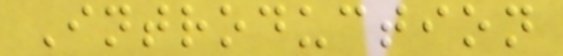Introduction
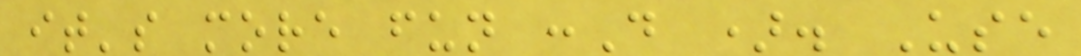it's more fun :D ). Use
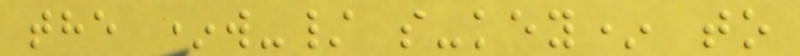the *w-/ s-key* to
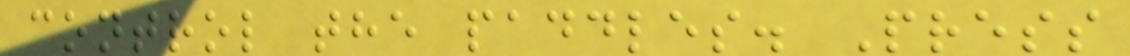control the paddles. Press
